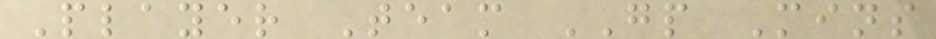Player Team GP Mins
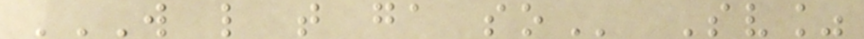W L T GA SO Sv%
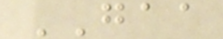GAA
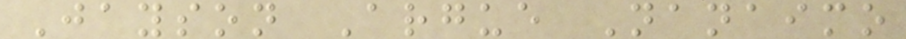Jayson Argue Nanaimo
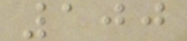100
